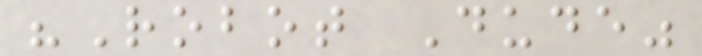"Robot Dude"
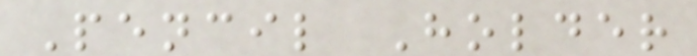Pencil Holder
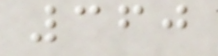360
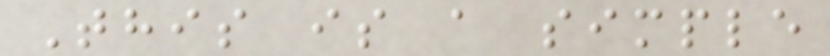This is a simple
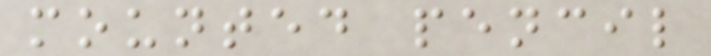mounted pencil
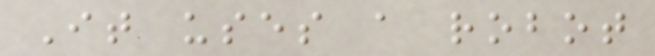It uses a robot
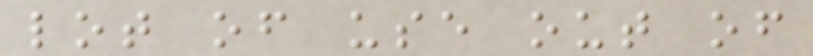lot of use out of
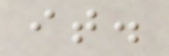it.
